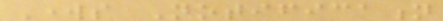Works Notification
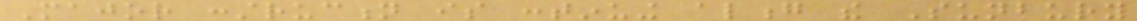Major construction is continuing along the Sunbury
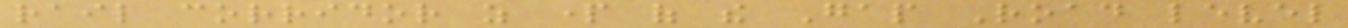rail corridor as part of the Gap Road level
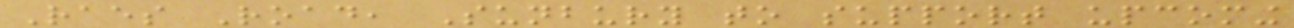Raes Road, Sunbury to support upcoming
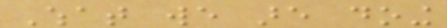What we are doing
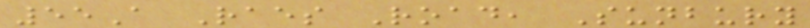55A Raes Road, Sunbury
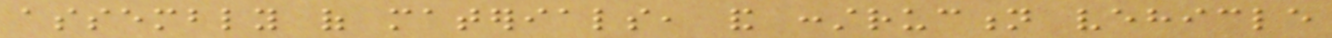assembly of materials, and construction vehicle
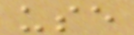use
